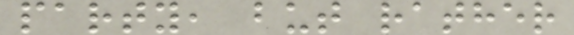party, but rather
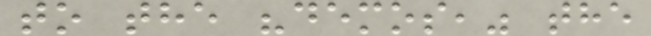to the "demos," the
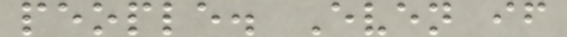people. Even if
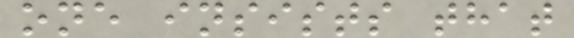one insists that
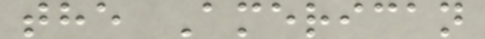the American
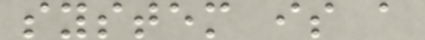system is a
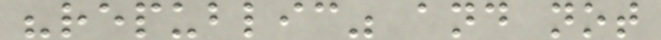"republic" and not
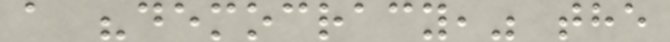a "democracy," the
